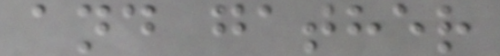and gather
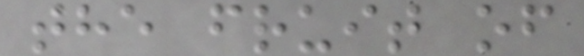the fruit of
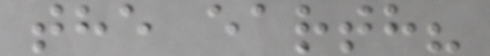the earth?
